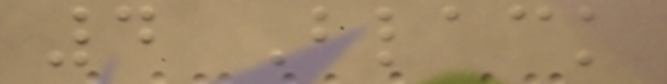4 Black
